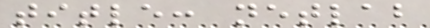title: netlab
